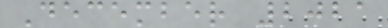December 2021
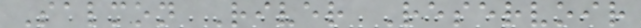Salmon River Reservoir
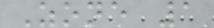Zone 1
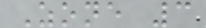Zone 3
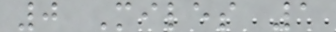0 Miles 1
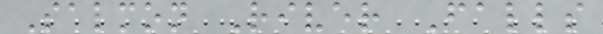Salmon River Falls
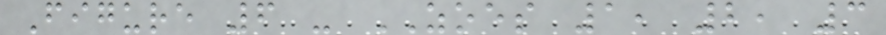Figure 6 - ZOES 1, 2, 3
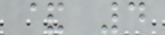& 4
